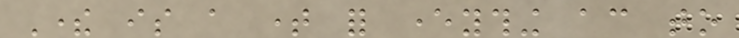There is a time for everything according to
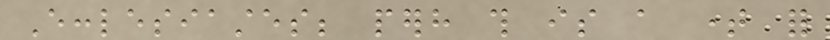Ecclesiastes; perhaps this is a time for
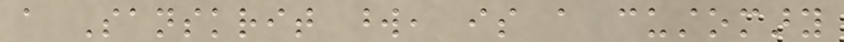a Sanskrit word, is a customary
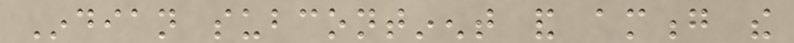Indian subcontinent and among the
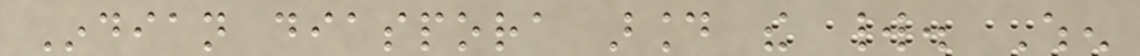Indian diaspora around the world. When
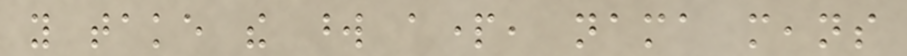you take the word apart, nama means
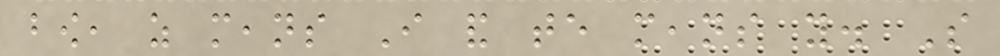bow, as means I and te means you. So
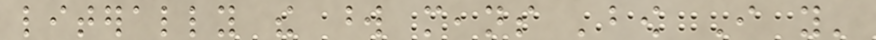literally the word means 'bow I you'
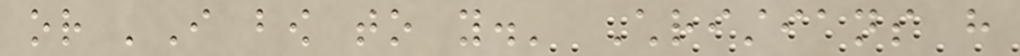or 'I bow to you.' Christians have
